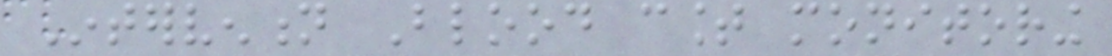Intervention Blood count monitoring
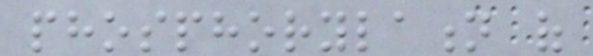phosphorylation of
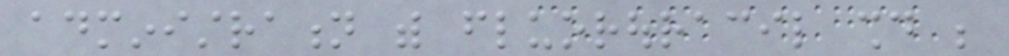administration with fluorouracil should be
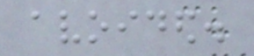avoided.
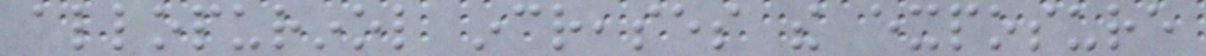allopurinol increases the exposure
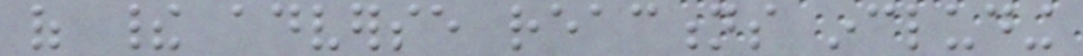of their adverse reactions including
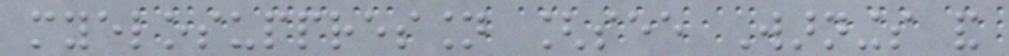myelosuppression [see Warnings and
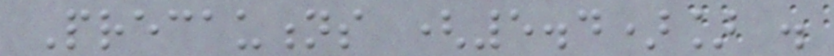Precautions (5.4)] .
